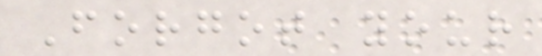Forgot your
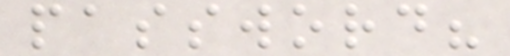password?
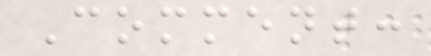Comment:
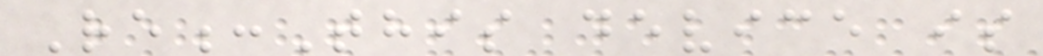Re:This device is
